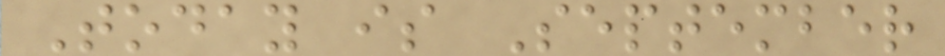Today is September
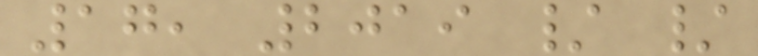17, 2019 / /
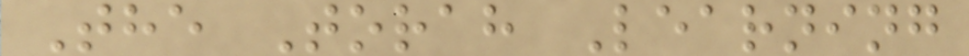The Torah Learning
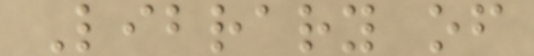Library of
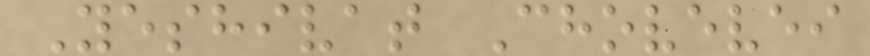Yeshivat Chovevei
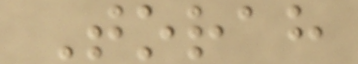Torah
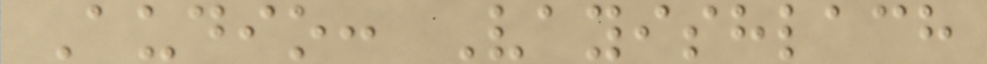Audio: Vayishlach
